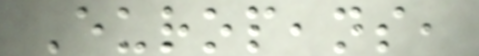Europeans,
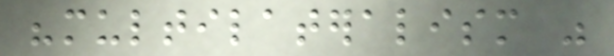"multilateralism was
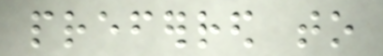preferred to
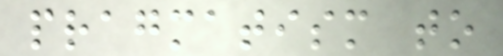pragmatism to
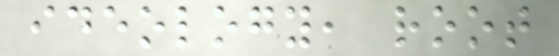ideology, root
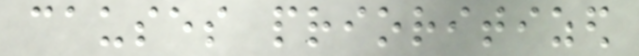causes prioritized
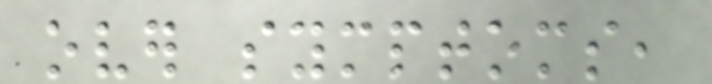over symptoms,
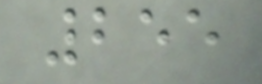255
